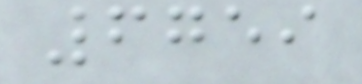6759
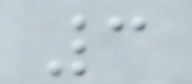3
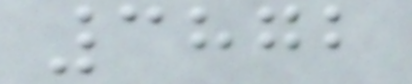3872
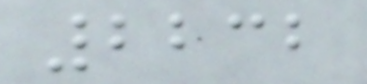2232
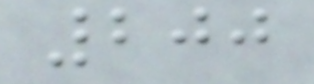200
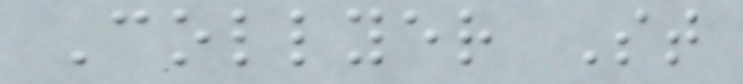Collyer St
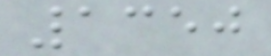1350
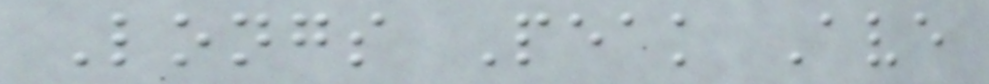Longs Peak Ave
